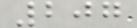207
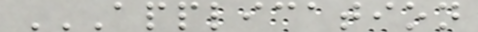APPLICATION
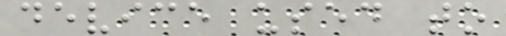device used to
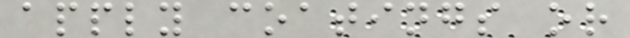apply coatings or
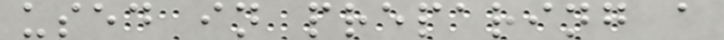used in preparing a
